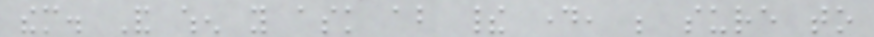them. And when you ask about their day, be sure to
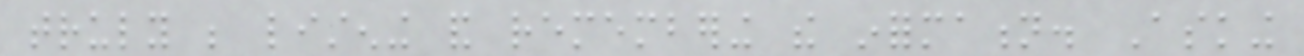truly be listening and remembering the information. Asking
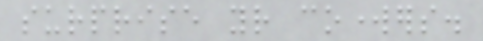surprise your coworkers.
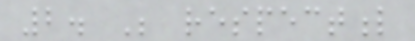2. Be respectful
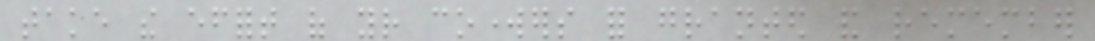take the effort of your coworkers for granted and remember
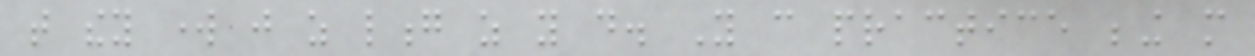that they work just as long as you do. You can practice being more
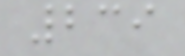239
